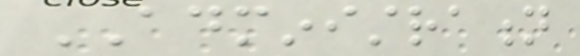ADMINISTRATION
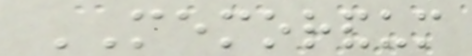MEMORANDUM
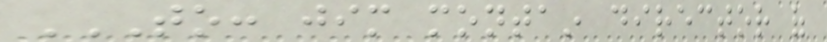TO: JIM MONTAIN DIRECTOR OF
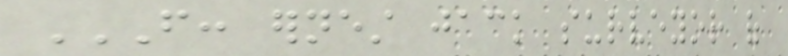FROM: ERNEST JACK SURVEYOR OF
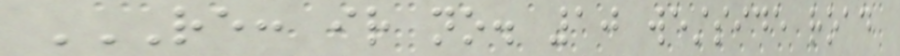RE: IR NO. 10 WESTSIDE ROAD
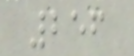256
